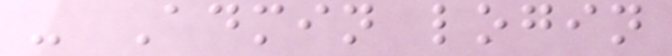- Admin login
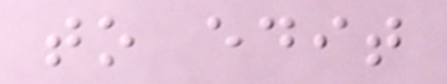to edit
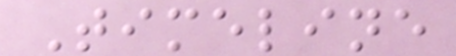Timeline
